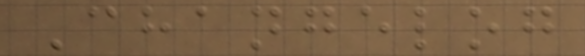Changelog
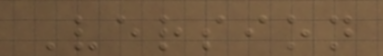Version
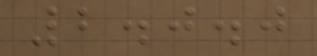2.0.0
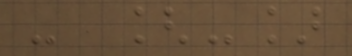- [-]
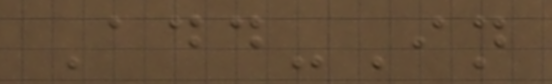Add-In
